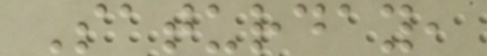Saturday,
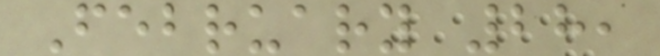February 28,
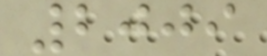2009
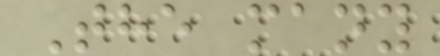The many
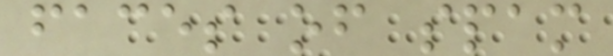faces of spam
